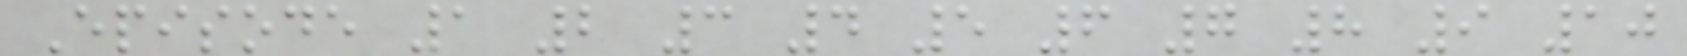Episode 1 2 3 4 5 6 7 8 9 10
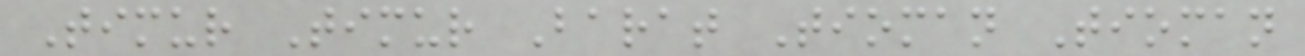Timur Timur Barat Tioman Tioman
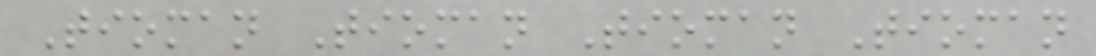Tioman Tioman Tioman Tioman
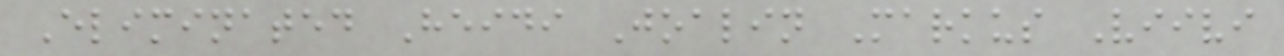Eliminated Heidi Joalin Markus Viivi
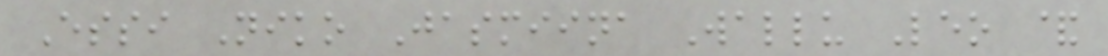Essi Niko Jasmiina Wallu Leo &
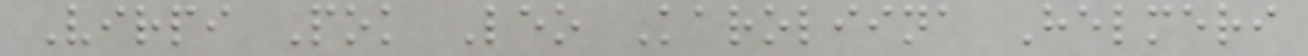Virpi Pok Leo Karoliina Helmeri
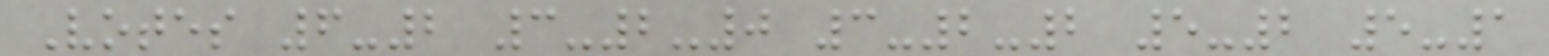Votes 6-2 3-2-0 3-2-2 5-2 5-1
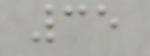35
